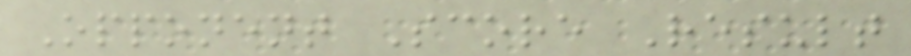Opponent Score Result
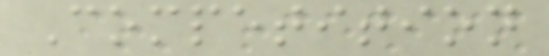Competition
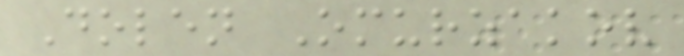Dolen Omurzakov
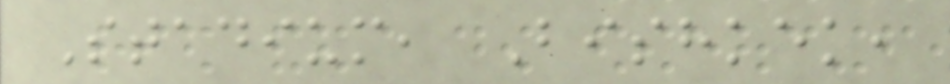Stadium, Bishkek,
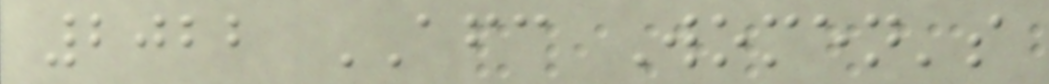2022 AFC Women's
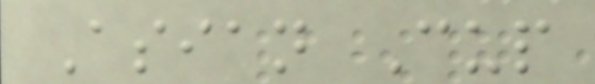Asian Cup
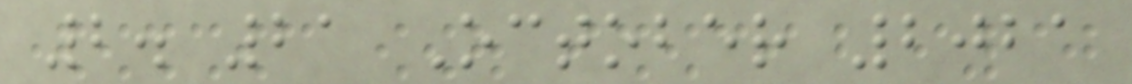2. 21 October 2021
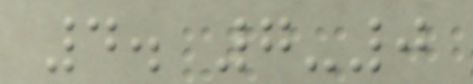4. 7-0
